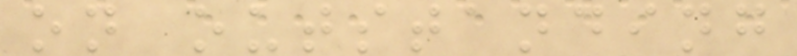on outstanding
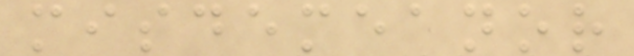misdemeanor
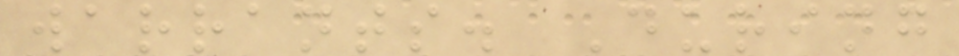warrants. During
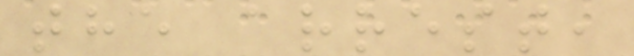the arrest,
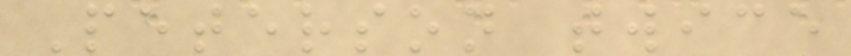Peterson twice
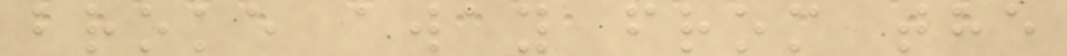broke away from the
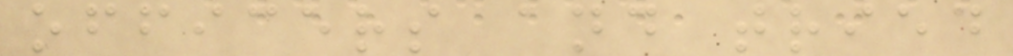officers and tried
